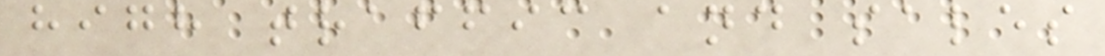high traffic and sales
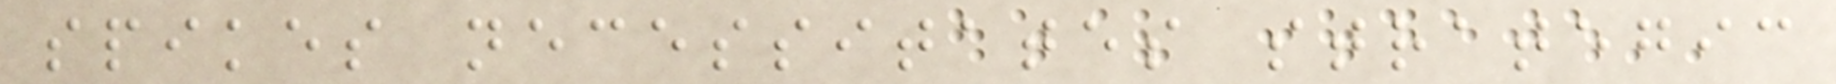spikes necessitates strategic
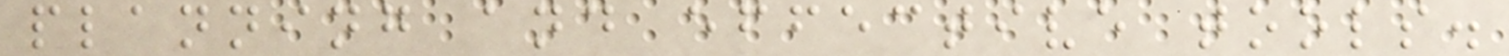planning and effective tools.
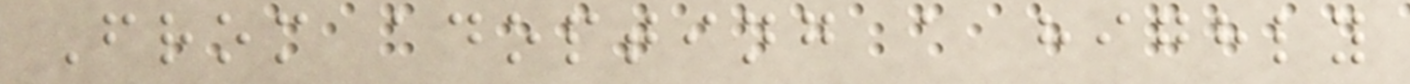From adopting a highly
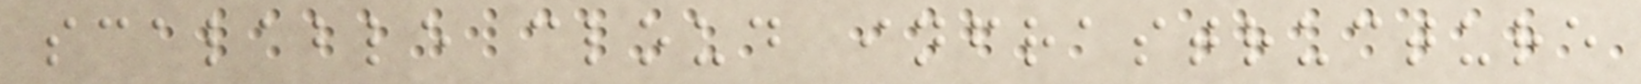scalable cloud infrastructure
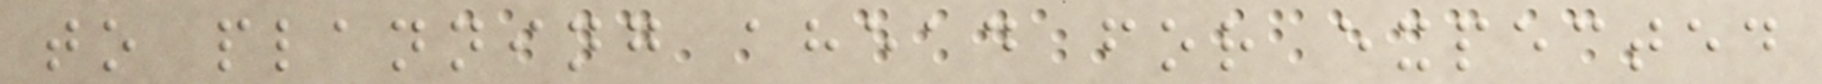to planning ahead for expected
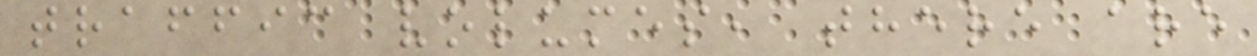traffic volumes, there are
